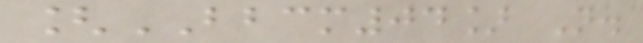[BBCM04] N.
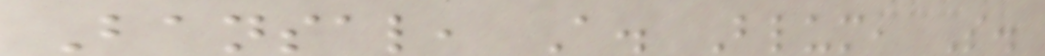Bansal, A. Blum, S.
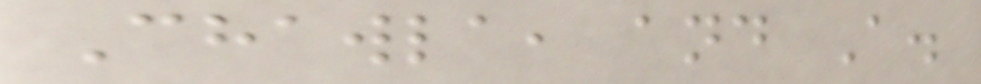Chawla, and A.
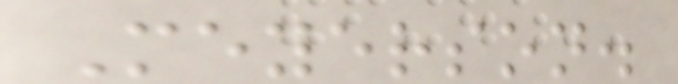Meyerson.
